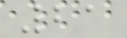21
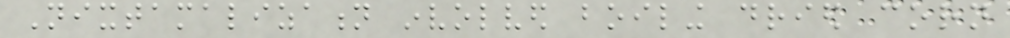Nixtamalization involved boiling dried corn
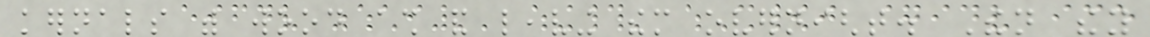kernals with wood ash and leaving them overnight. Then they
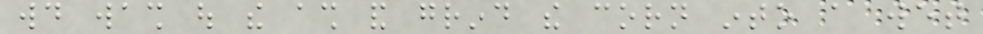would wash out the ash and grind the corn into a wet
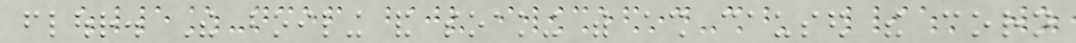flour. The boiling and soaking with ash caused the corn
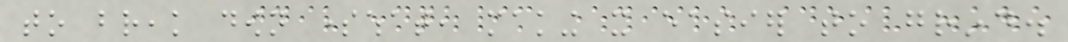to break down somewhat, making it easier to grind.
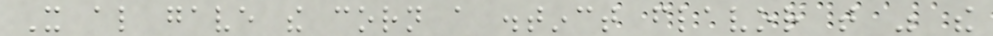It also gave the corn a distinct flavor that was the
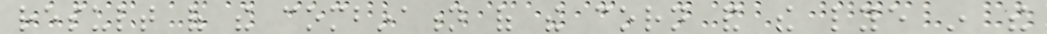result of the combination of the corn and the lye in the
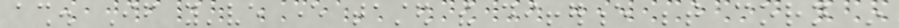ash. If you've ever tasted the difference between corn in
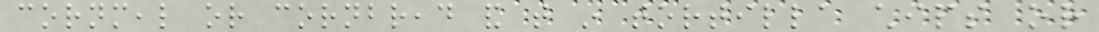cornmeal or cornbread and that in tortilla chips or
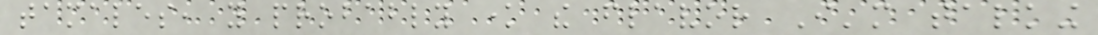tamales, you probably know the flavor I'm talking
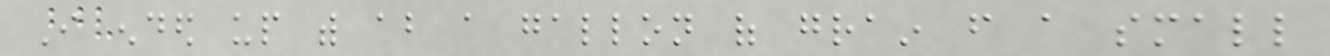I ended up with about a gallon of grain from a small
